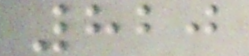820
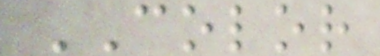COLOR
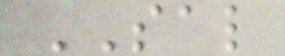SAL
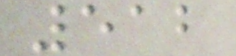512
